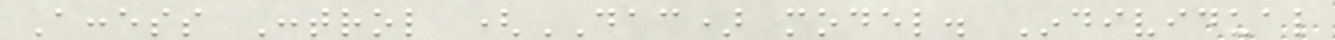Access Control (DAC) model. Individual
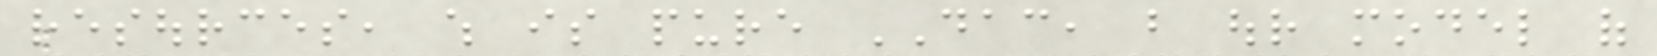resources, which is pure DAC, but our model of
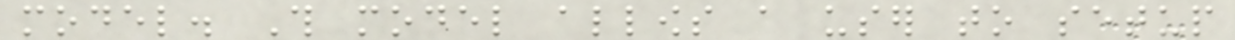model. This model allows a user to setup
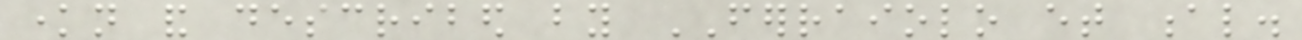known and described by FERRAIOLO et al.
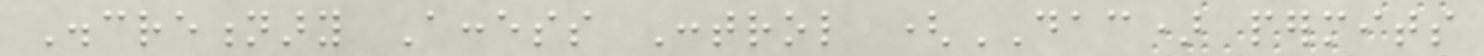Discretionary Access Control (DAC) permits
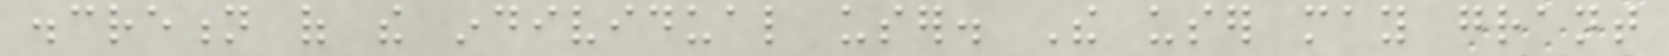discretion of the individual user. The user may grant
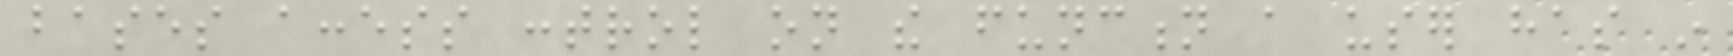bases access control on the function a user has in
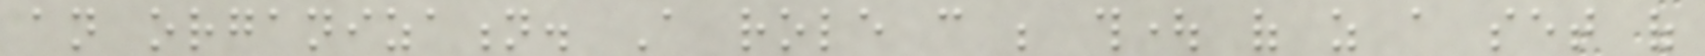an organization. A role can be thought of as a set of
